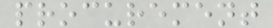procurement
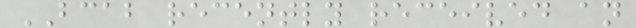BCAB recently received an
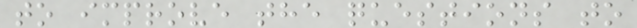to improve the questions to
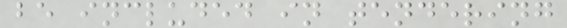be included in tendering
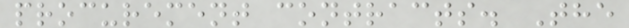procurement contracts. The
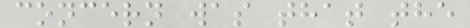concern was that the
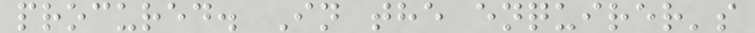procured. In the enquirer's
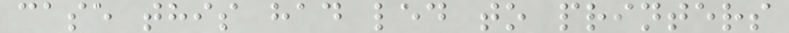case this had led to printers
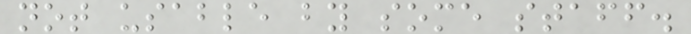not usable by some staff.
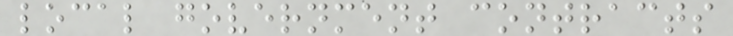local government contracts
